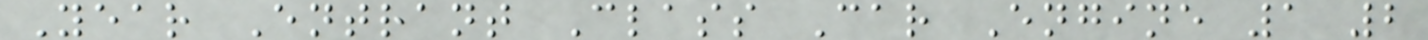Year Entrant Class Car Engine 1 2
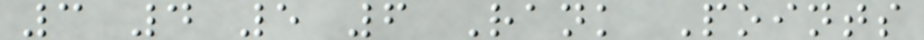3 4 5 6 Rank Points
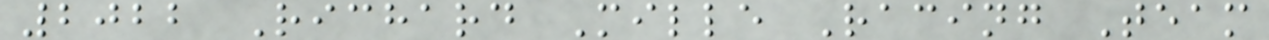2022 Richard Mille Racing Team
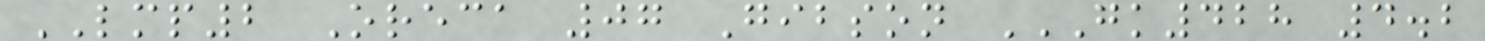LMP2 Oreca 07 Gibson GK428 4.2
